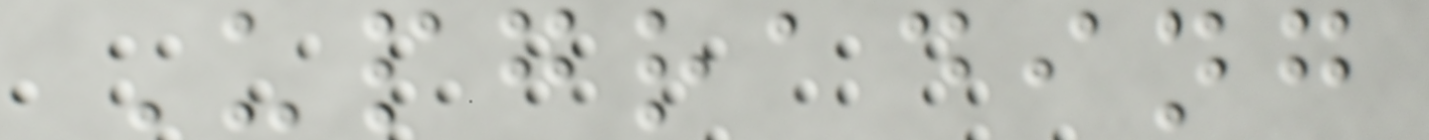Upgrading
